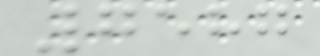7587
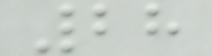28
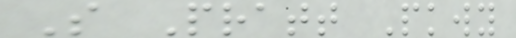S Pratt Pkwy
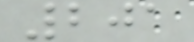201
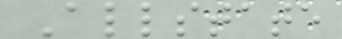Allstate
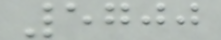5700
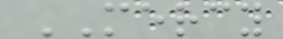MERCY
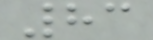83
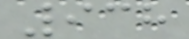938
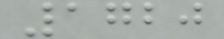1720
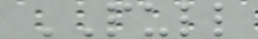PULL
